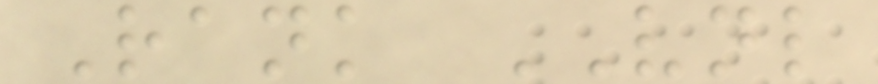Rank VNL
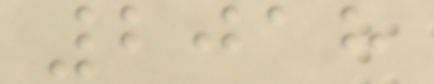2018
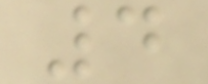4
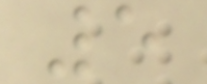5
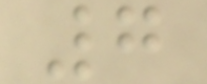7
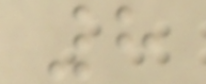8
